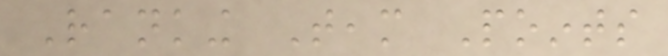Ranking Team Points
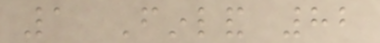1 Finland 82
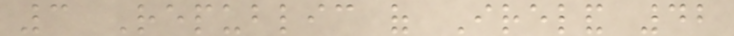3 Republic of Ireland 42
